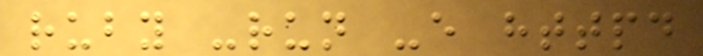ruby -run -e httpd
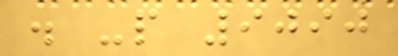. -p 9090
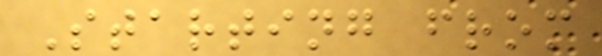Starting from
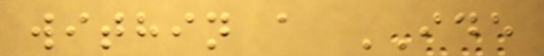within a IDE
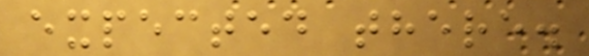expected there.
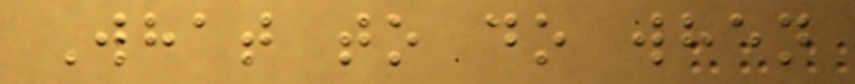What to do when
